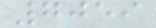7059
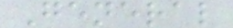General
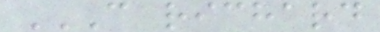C RICHARD
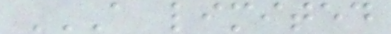A LIMITED
